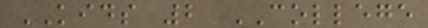KIDS 2 COLLEGE
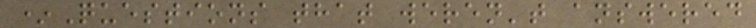*Questions that weren't answered
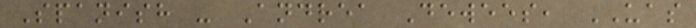Spanish - Andrea Dewees, UAS
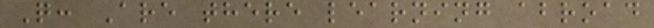Q: Are there learning abroad
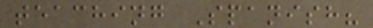teaching Spanish?
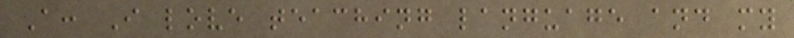A: I love teaching language and my
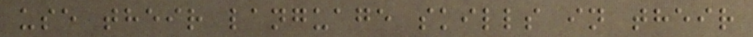use their language skills in their
